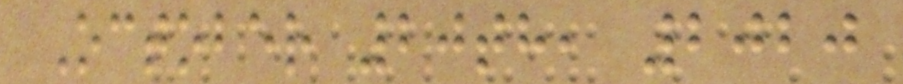October 20th, 2020
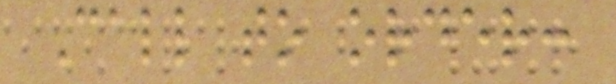Call to order:
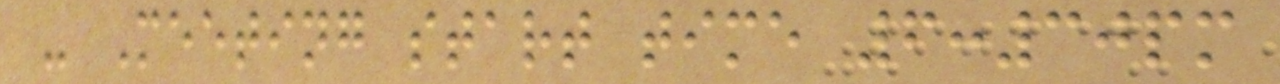- Meeting start time 6:30pm
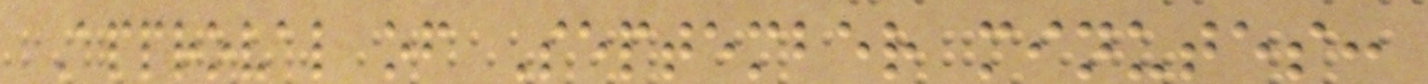Approval of September minutes:
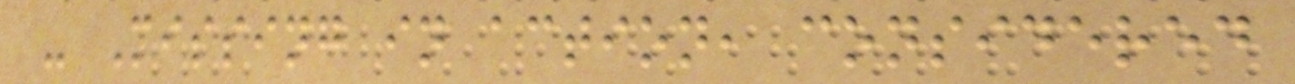- Missing in action, considered
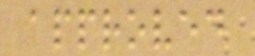approved
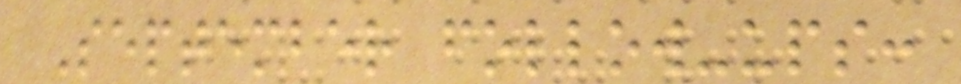September follow-ups:
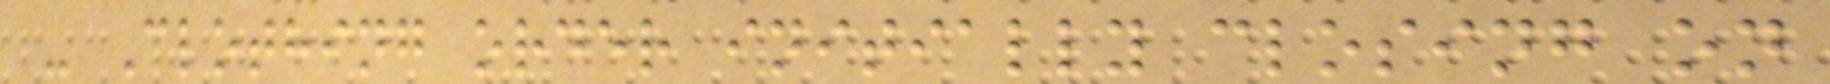- Clothing order initially closing on
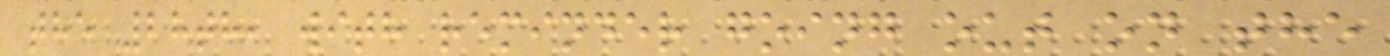the 28th, with reminder going out on the
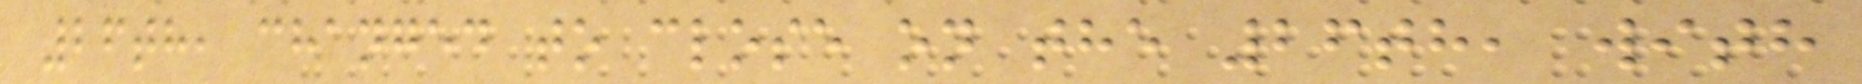26th, changed to close on the 26th, with
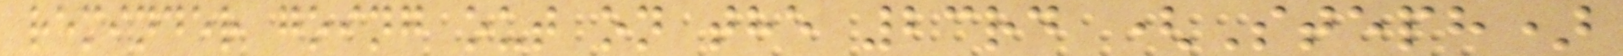reminder going out on the 23rd (Steph)
